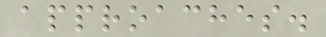approaches.
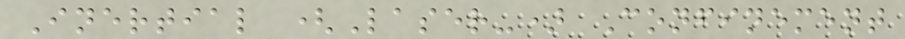Inertial (Laser-) Confinement
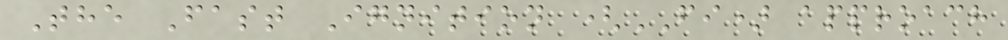The Fast Ignition (FI) approach
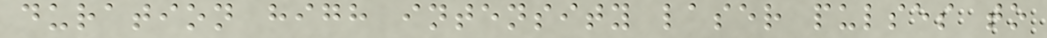duration high intensity laser pulses to
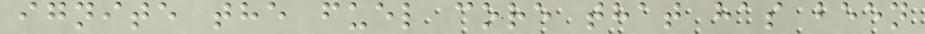ignite the fuel core that has been
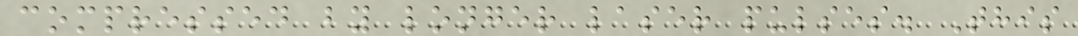compressed by longer laser pulses. This
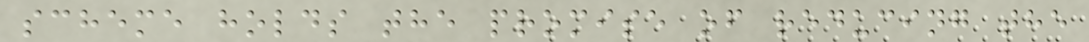scheme holds the promise of reducing the
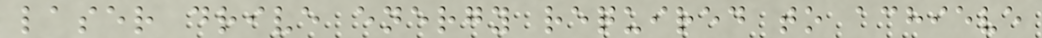laser drive energy required to achieve
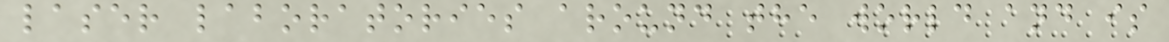laser laboratories around the world and is
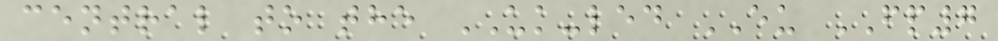central to the UK-led EU FP7
